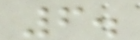6.
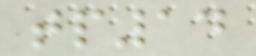tp14
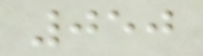050
